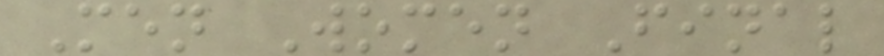Men Women Final
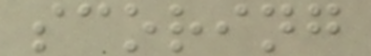scoring
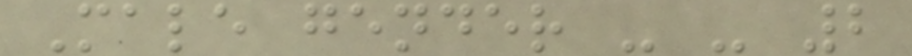Male gender - - 2
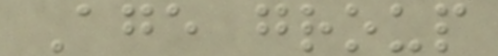Age group
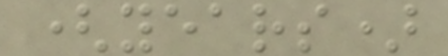(years)
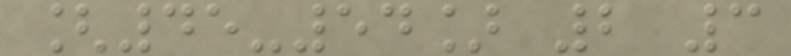[45-54] 2 3
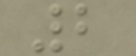2
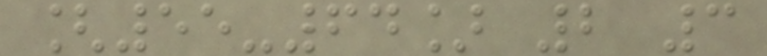[55-64] 2 3
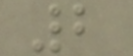2
